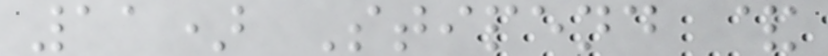11) Stipend &
